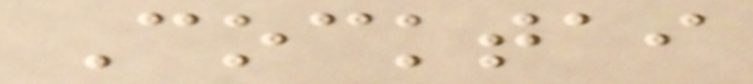Cocktai
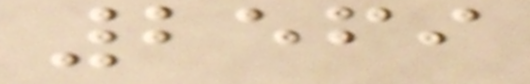2569
